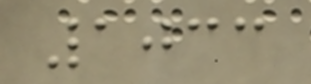1033
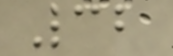32
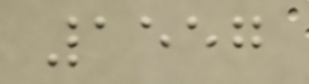1557
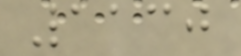1130
